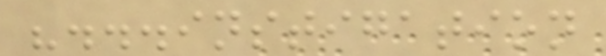"...instigation
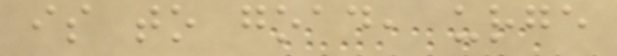is to goad, urge
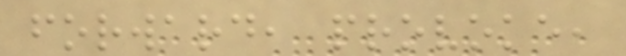forward, provoke,
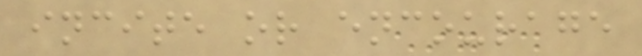incite or encourage
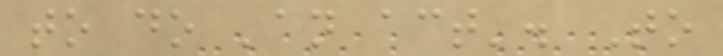to do 'an act'. To
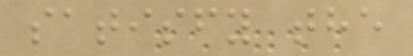satisfy the
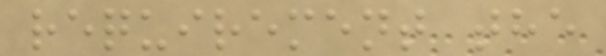requirement the
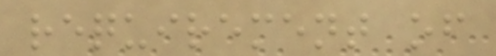requirement of
